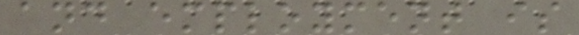and employment is
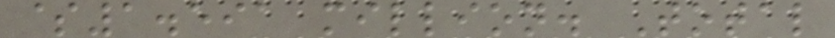$1.591 million. Total
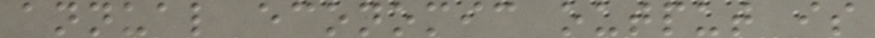annual economic output is
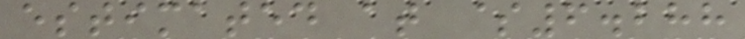estimated at $6.288
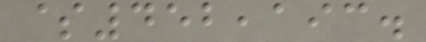$452,193.
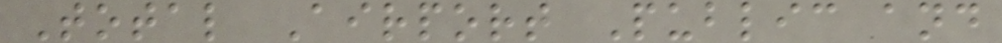Total Airport Public and
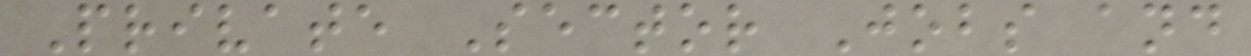Private Sector Jobs and
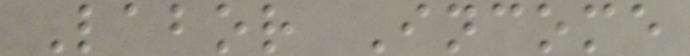Labor Income
